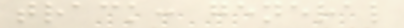track: general
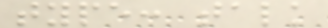type: talk
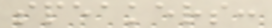speakers:
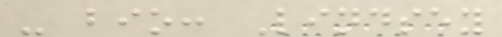- bio: Lindsey
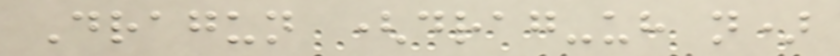Dragun (drag-uh n)
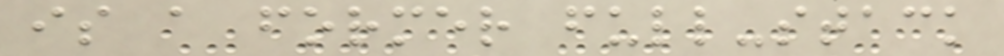is a former full-stack
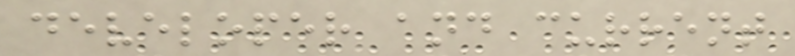developer and current
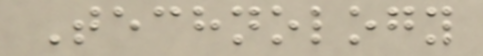Technology
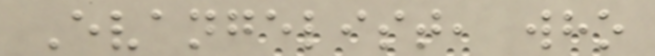Evangelist, who
